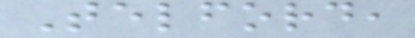Telford,
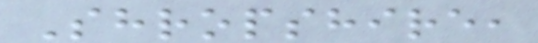Shropshire,
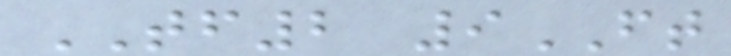TF2 9FT
